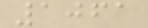1061
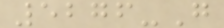5276-G
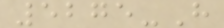5275-H
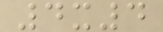4x4
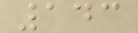143
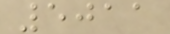5011
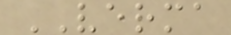VERMA
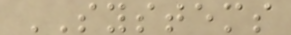SYSTEMS
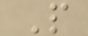P
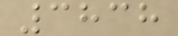3838
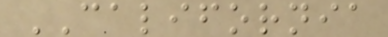CALIFORNIA
